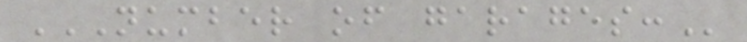NUMBER OF GARAGES:
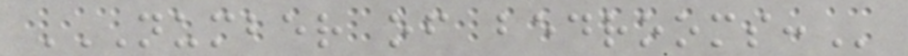NUMBER OF BEDROOMS:
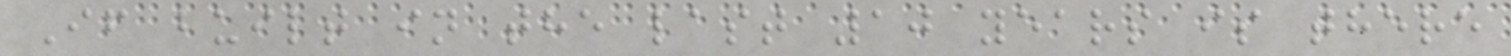If built in the last 10 years is there
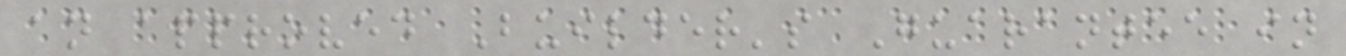an approved Builder's Guarantee in
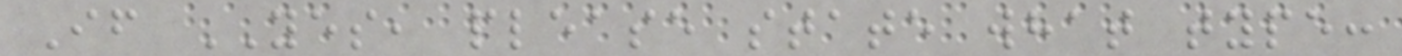If YES, please state what type:
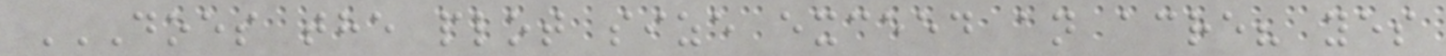DOES THE PLOT SIZE EXCEED AN ACRE? YES
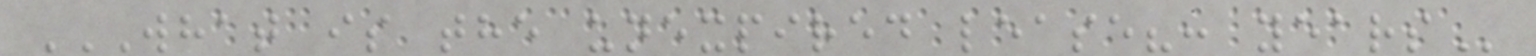WHAT IS THE UNEXPIRED LEASE?: YEARS
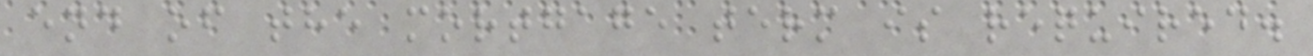end of the mortgage term is required.
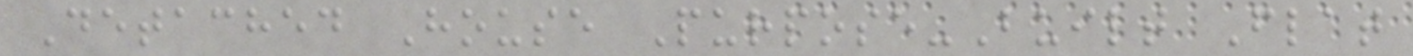Detached House Purpose-Built Flat
